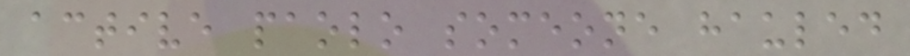active paolo someone hauled
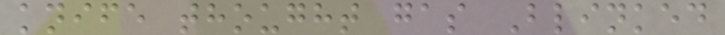knife thought gas Blinked
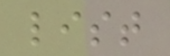list
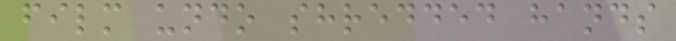film undo shredded hands
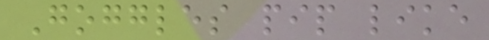Goggles pip like
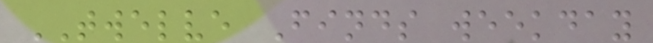TWELVE Finds weekday
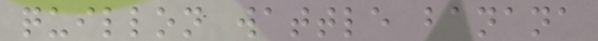quillon wattle banana
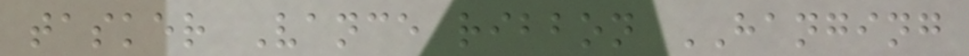tasker Vance ribbon HANGING
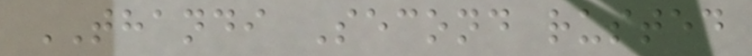THANDI Second rusted
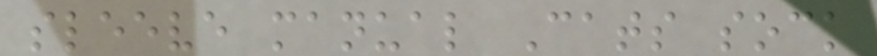sleeve manual Cats sock
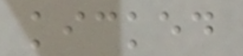kicked
